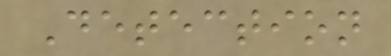Detection
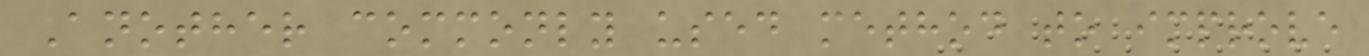Another commonly used method to improve
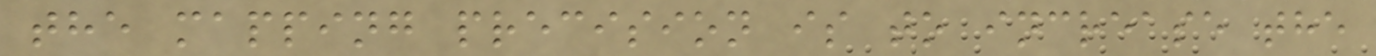the mapping precision is to increase the
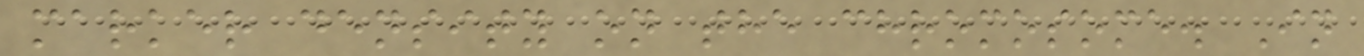marker density on the chromosome. In
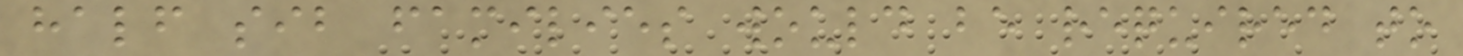half sib families would be required to
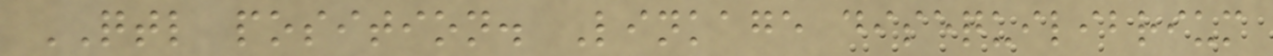QTL position. Linkage disequilibrium
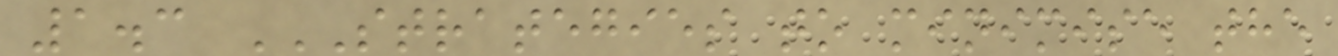1.3 STRATEGIES TO MINIMISE THE
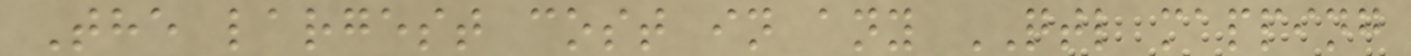The largest cost in any QTL mapping
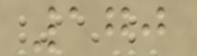170
